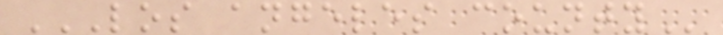LOS ANGELES COUNTY
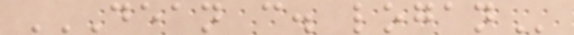DEAN C. LOGAN
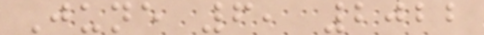June 6, 2022
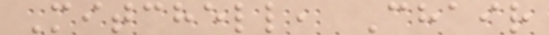Mitchell, Chair
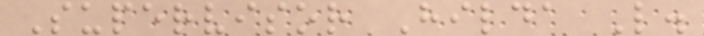Supervisor Hilda L.
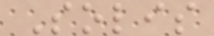Solis
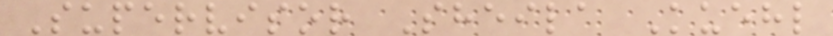Supervisor Sheila Kuehl
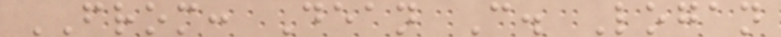FROM: Dean C. Logan
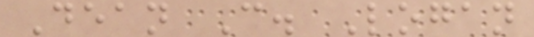Dean C. Logan
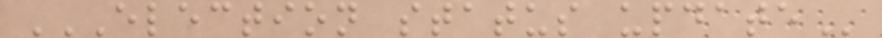ELECTION STATUS UPDATE
